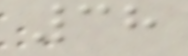38
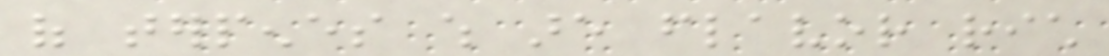of terpenes which are flavor rich
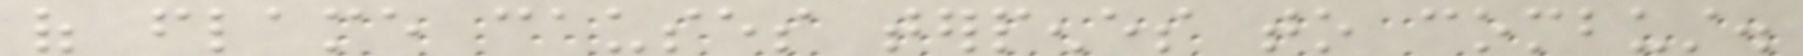of flame causes terpenes to combust.
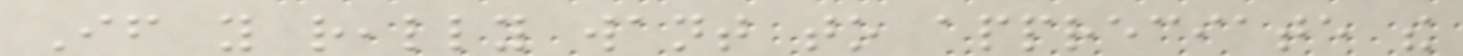If you really want to appreciate the
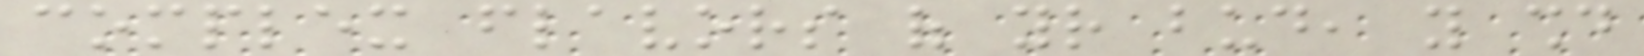complex flavors of your bud, you should
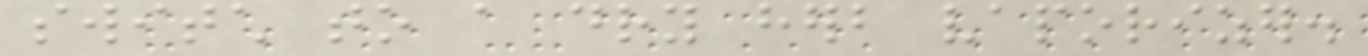switch to a dry herb vaporizer.
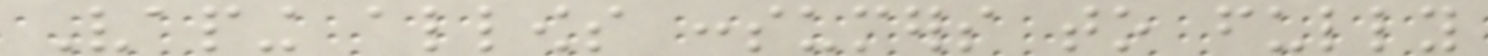Vaping allows consumers to fully
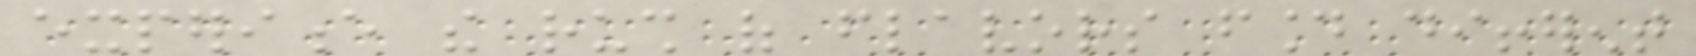experience the rush of flavors found different
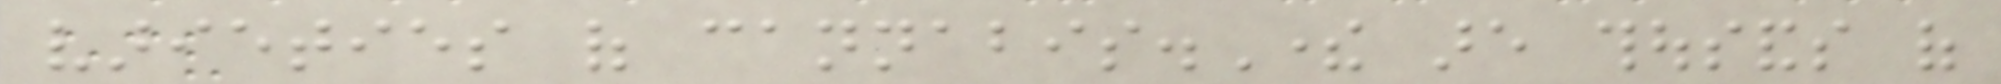varieties of cannabis.There are thousands of
